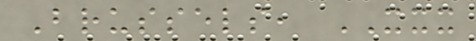Brussels, XXX
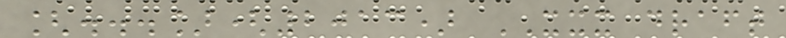[...](2013) XXX draft
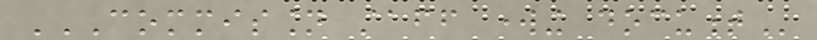COMMISSION STAFF WORKING DOCUMENT
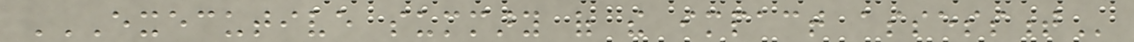EXECUTIVE SUMMARY OF THE IMPACT ASSESSMENT
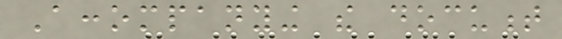Accompanying the document
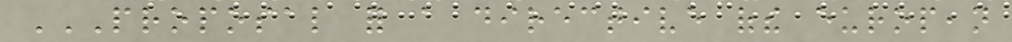PROPOSAL FOR A DIRECTIVE OFTHE EUROPEAN
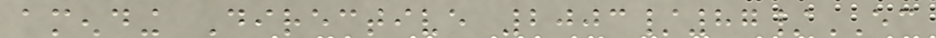amending Directive 2003/87/EC
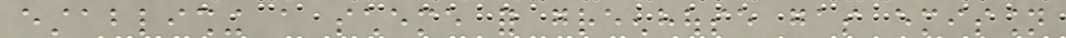establishing a scheme for greenhouse gas emission
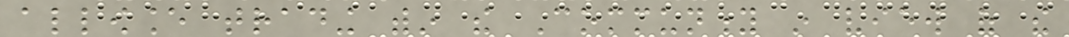allowance trading within the Community in view of the
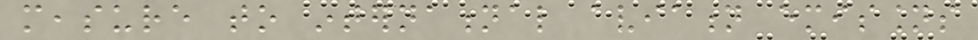measure to international aviation emissions
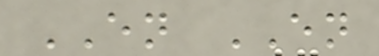EN EN
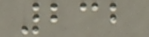232
